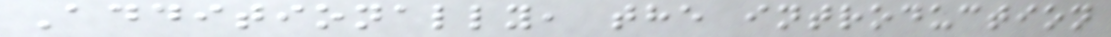Additionally, the introduction
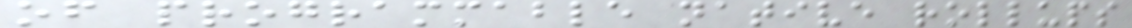of programmable native rollups
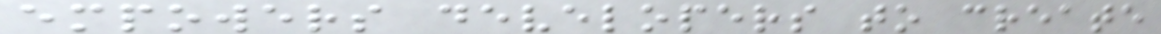empowers developers to create
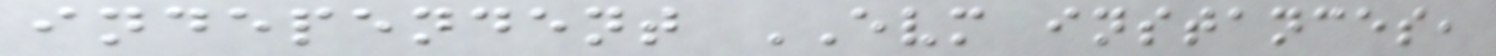independent EVM instances,
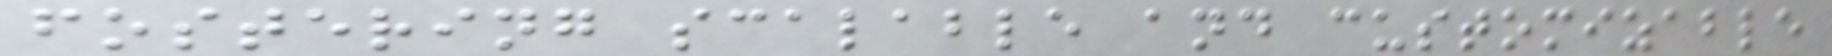fostering scalable and customizable
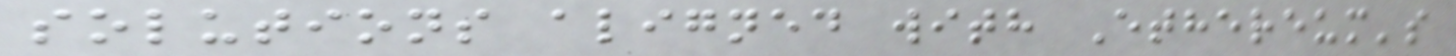solutions aligned with Ethereum's
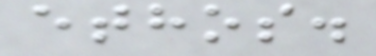ethos.
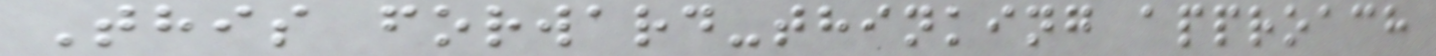This forward-thinking approach
